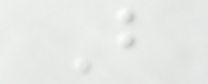B
